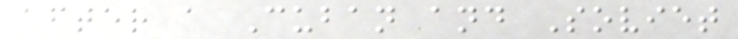after a Cuban and Soviet
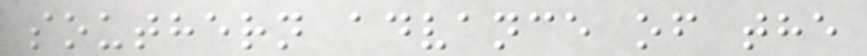southern advance of the
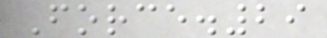Force.29
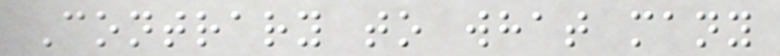Contrary to what many
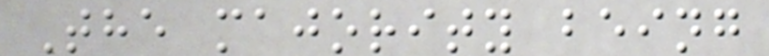The majority being
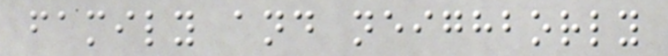family and neighborly
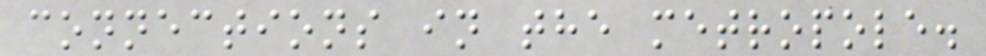connections in the metropole.
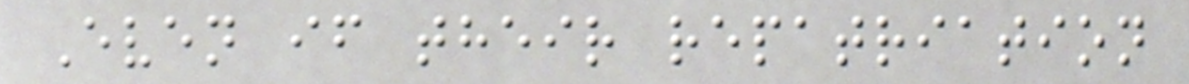Even if their repatriation
